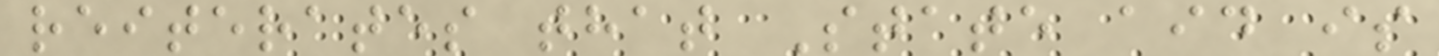reiterates that State aid is
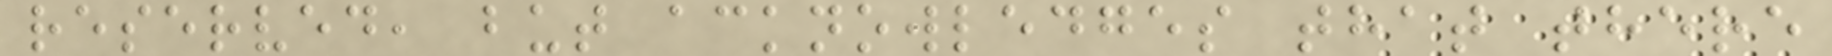reserved, but acknowledges that there
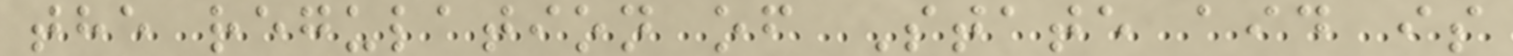the regulation of State aid is
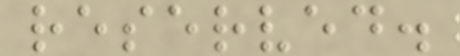reserved.
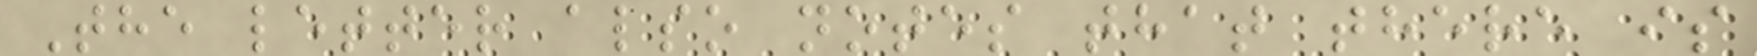The letter also notes that there is
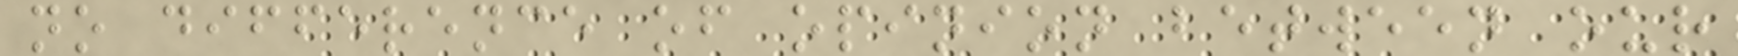no difference of opinion between our
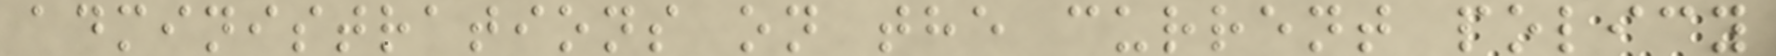administrations on the current policy
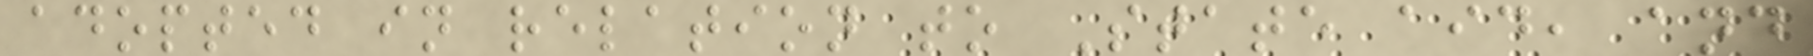adopted in relation to State aid, and
